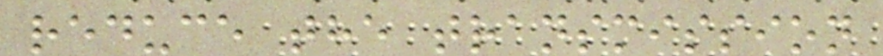reduce the transmission
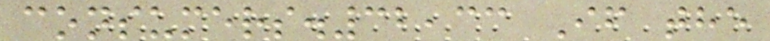consumers.32,33 If the
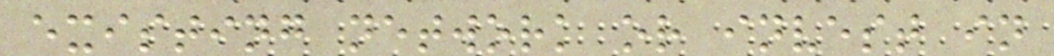existing network or invest in
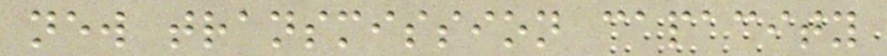new transmission capacity
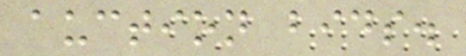auction bids.
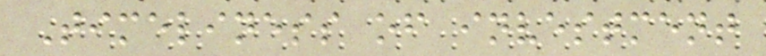Timeliness of investment
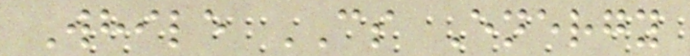While CS Energy
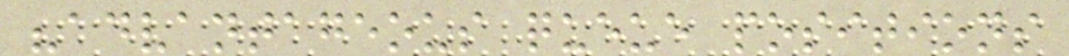"advantageous queue positions
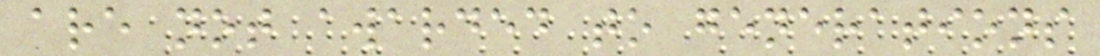are not awarded to generations
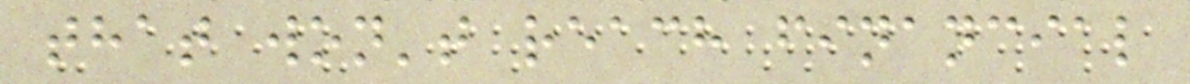that won't reach financial
